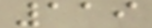119
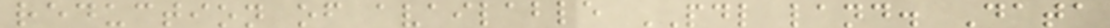reduction of available PDL land. Data
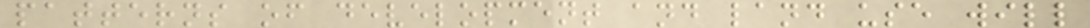patterns of development and land use will
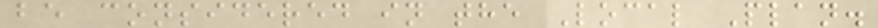be considered in the Local Plan.
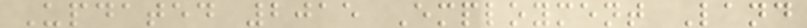Updated 2015 Employment Land
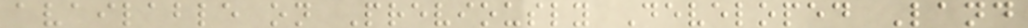available on Previously Developed Land
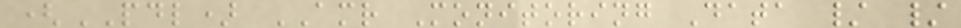(PDL) AMR Monitoring Data / /
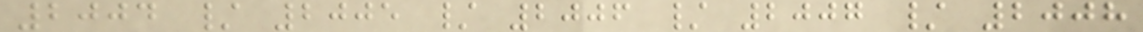2004 / 2005 / 2006 / 2007 / 2008
